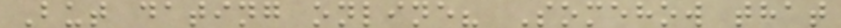But dating online? Somehow that
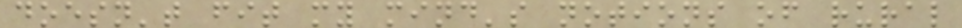doesn't fit my mind's notions of rural
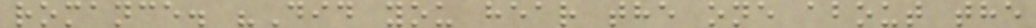romance. "Did you hear the one about the
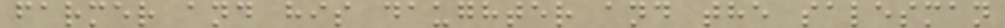farmer and his daughter and the salesman
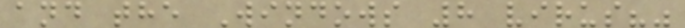and the Windows 8 virus?"
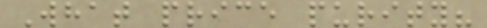What price purity?
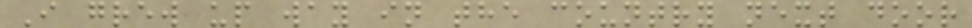I grew up way in the country next door
